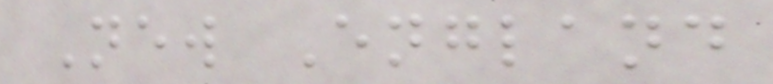New England
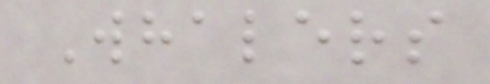Whalers
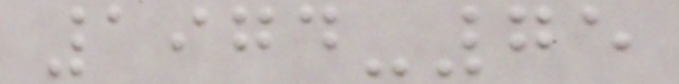1974-75
